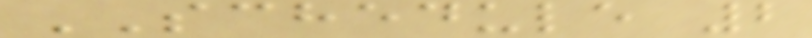SCHEDULE 2
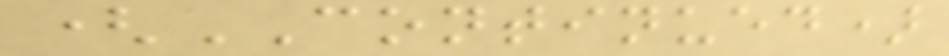(CONTINUED)
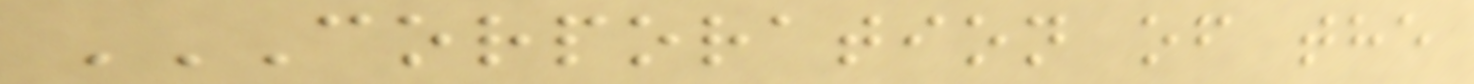CORPORATION OF THE
